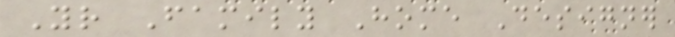Your Family Home Designer
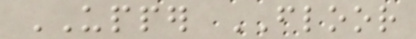UPPER FLOOR
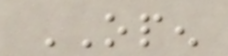OPEN
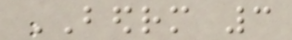BEDRM 3
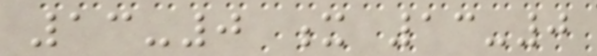13-0 x 13-0
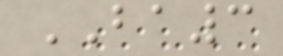BA3
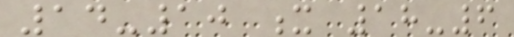14-10 x 18-6
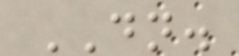DN.
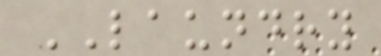LAUNDRY
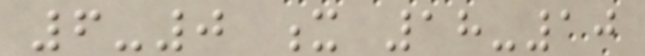6-0 x 18-10
